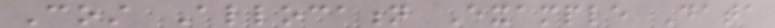Cost Allocation Example Data
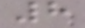8
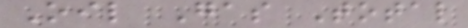Oil Gas Total
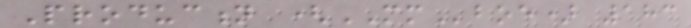Production (MMboe) 183
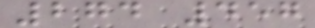274 457
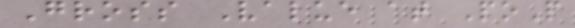Gross Value at PoP
